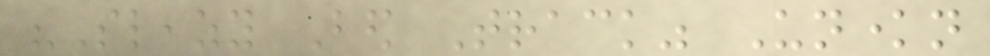"Sleazy Bed Track" Unknown
